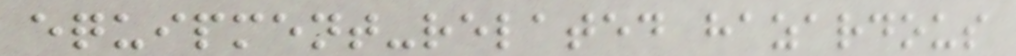equipment-related hazardous
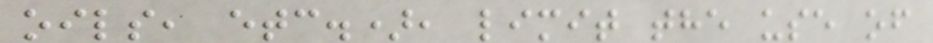oils, etc.), limit the use of
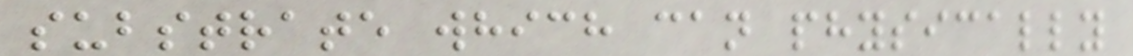substrate which can physically
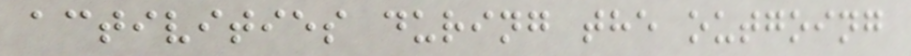activities during the outgoing
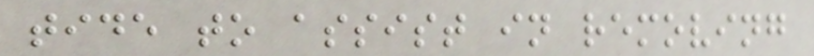tide to assist in removing
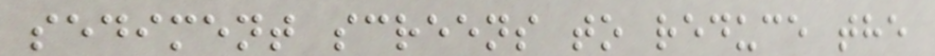sediment screens to reduce the
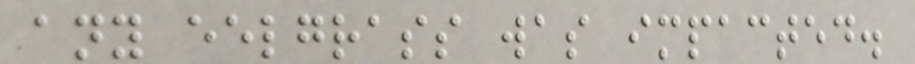any eelgrass was impacted.
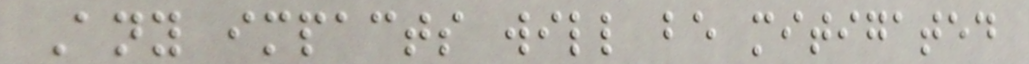Any impacts will be mitigated
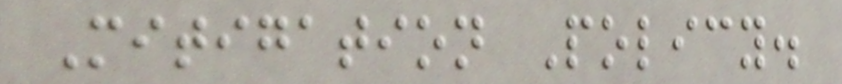Mitigation Policy.
